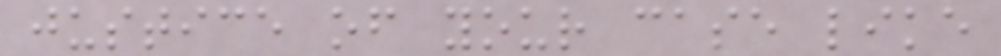justice of your case like
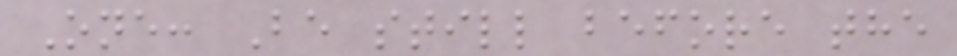One: Be still before the
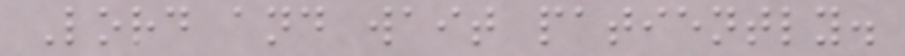Lord and wait patiently.
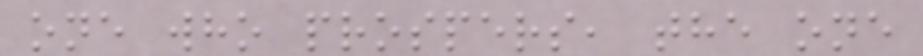one who prospers, the one
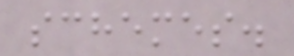schemes.
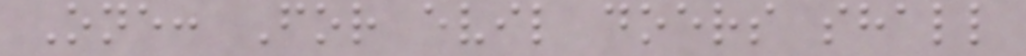One: For evil doers shall
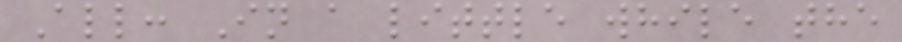All: In a little while the
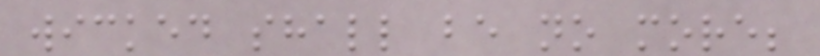wicked shall be no more;
